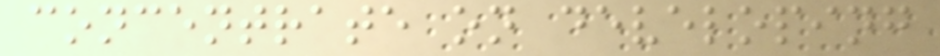concentrate on developing
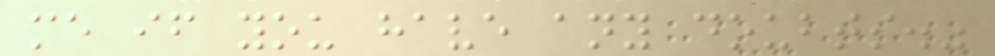me if you have any doubts."
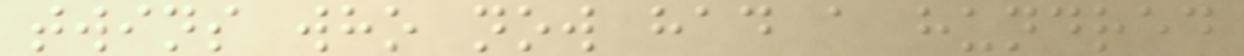twins who now had a hundred
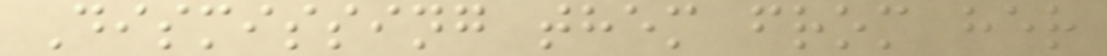Dismissing them from her
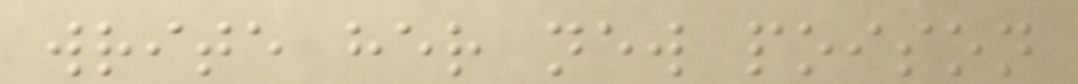write her new poison
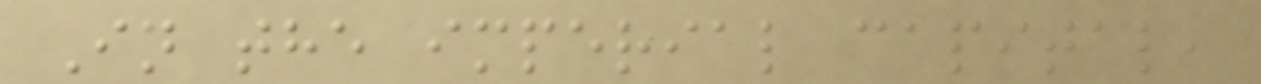In the imperial capital,
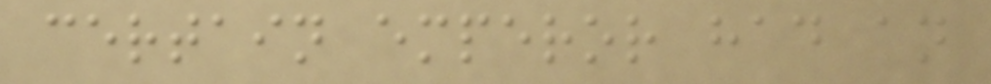certain emperor had an
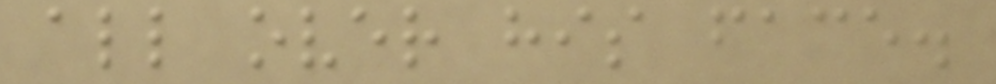all over his face.
